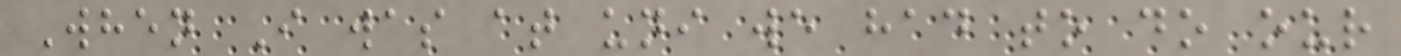When I was at uni we had to do our
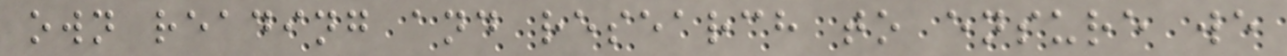own reading and research to ensure we
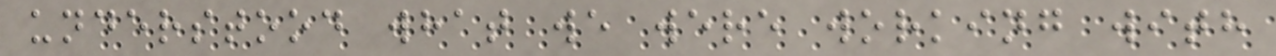understood what we were working with
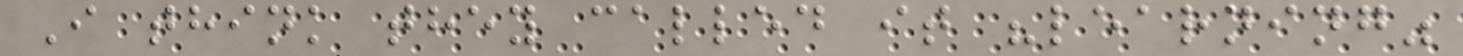I think they called it "learning"
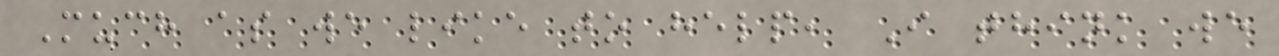Much as we like to help, I think we
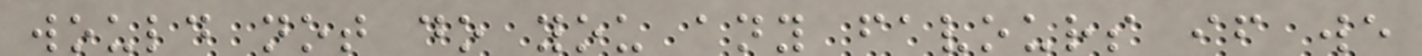would not do you any favours if we
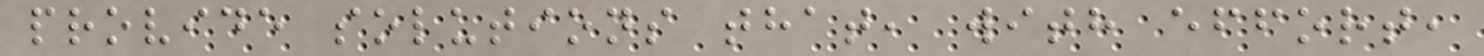provide solutions that, with effort,
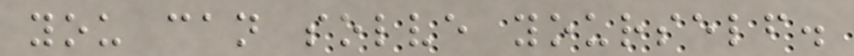you can solve yourself.
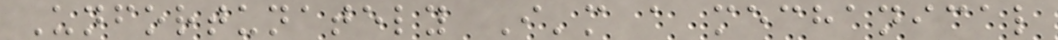Unfortunately I'm a mechanical
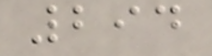294
